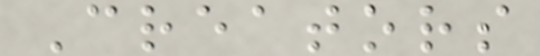Creators
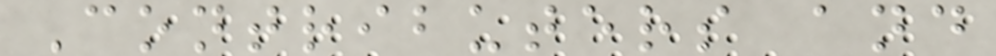Contributers and
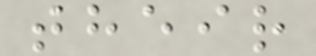their
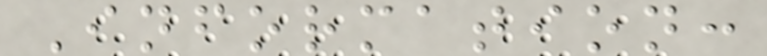Information:
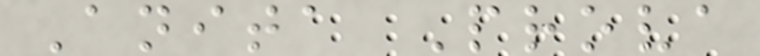Anita Prova
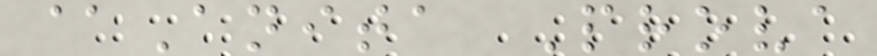@Anita Prova
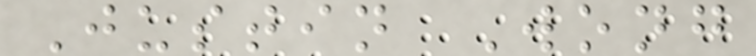Justin Wong
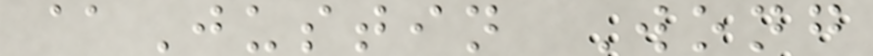@Justin Wong
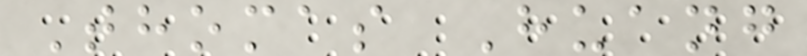Thomas Huang
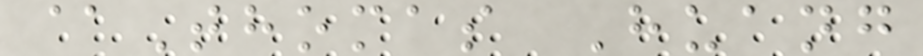@Thomas Huang
